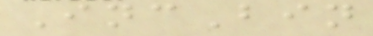IncBin
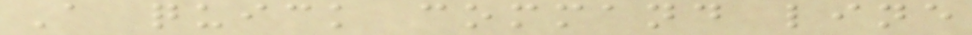A quick command line
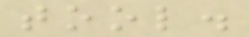tool.
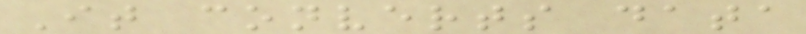It converts data
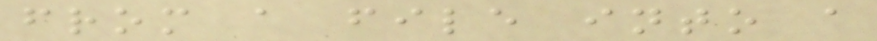from a file into a
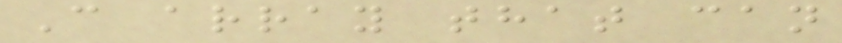C array that can
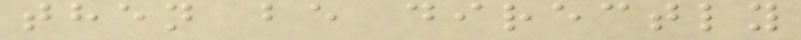then be directly
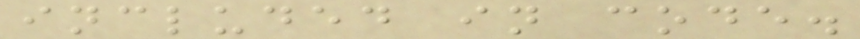included in code.
